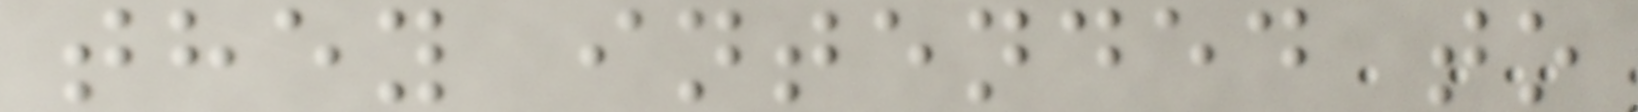they intended to
